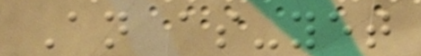An as-yet
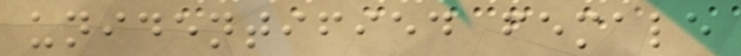unidentified female
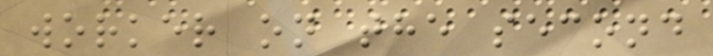worker on the second
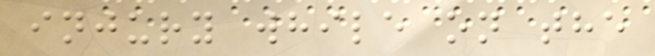injury while on the
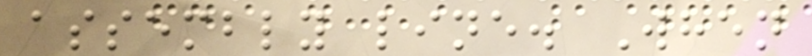assembly line. When
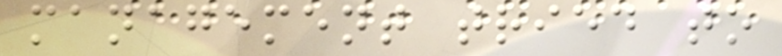management tried to
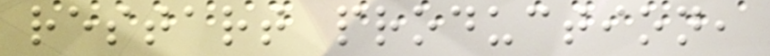restart production,
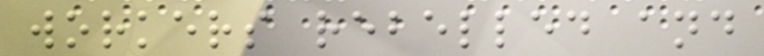workers rebelled and
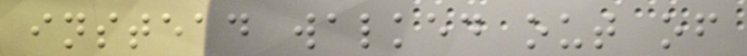instead walked out of
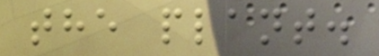the plant.
